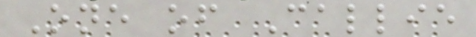One of Callie
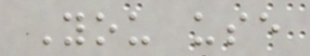You use
